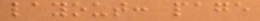layout: page
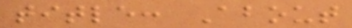title: About
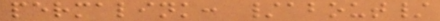permalink: /about/
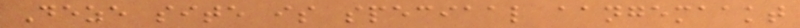Deze site is speciaal aangemaakt
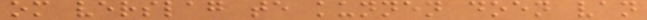om verslag te kunnen doen van
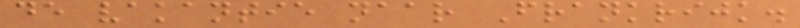de vakantie naar Frankrijk.
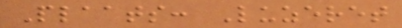Plaats: Luzeret
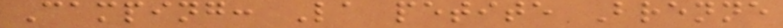Camping: La petite Brenne
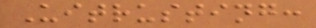Uitrusting:
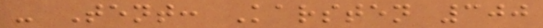- Tent: Karsten 300
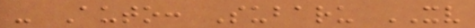- Auto: Subaru XV
